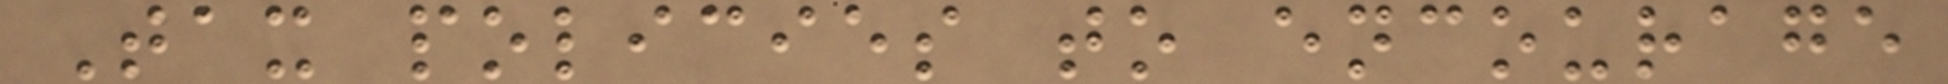Tax policies to encourage
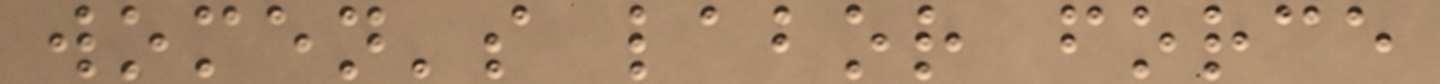women's labor force
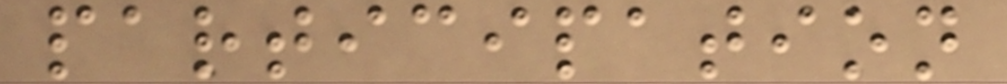participation
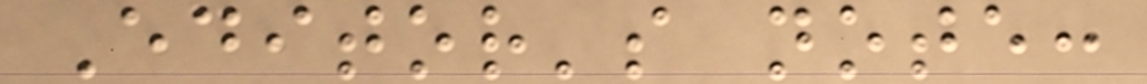Editor's note:
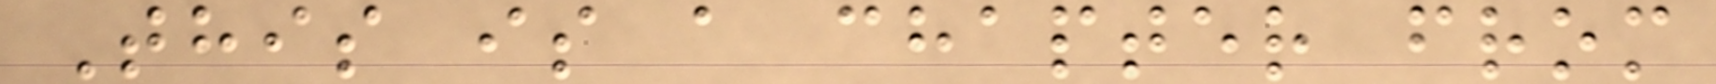This is a chapter from
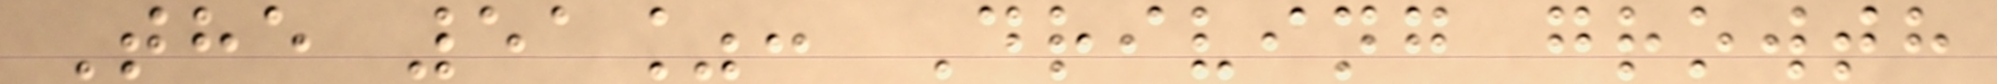The 51%: Driving growth
